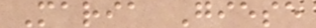Maria Giese
